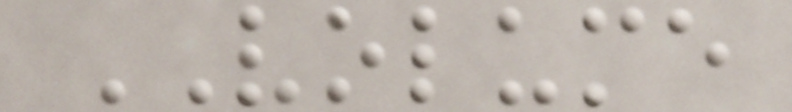VOLUME
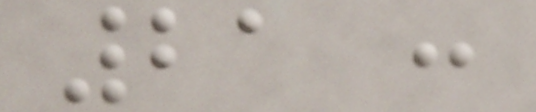21 :
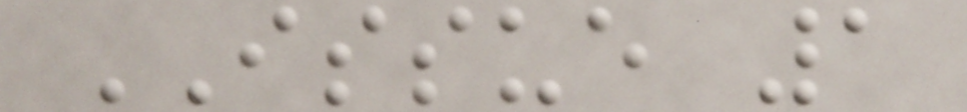ISSUE 1
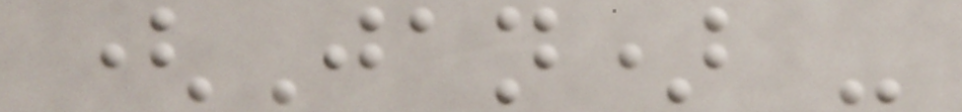(Jan) -
